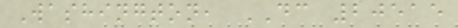Washington, DC 20515
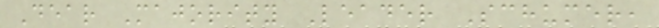Dear Majority Leader Schumer,
